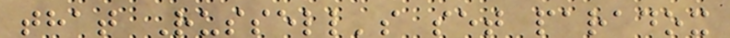that Russell's set paradox
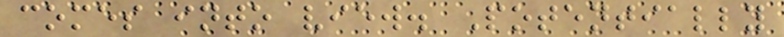comes into view. Potentially
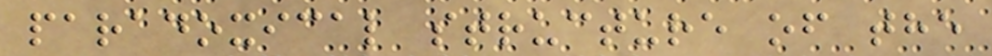paradoxical structure of the
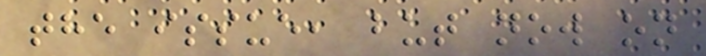the issue, but now on
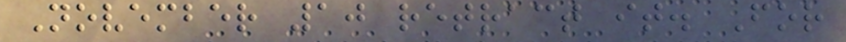November 10 retract it. For
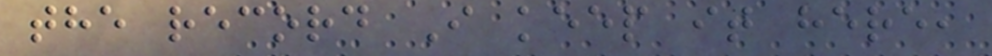the record I keep it here,
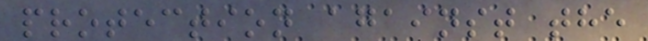protection against the
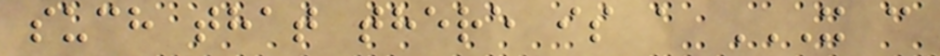such that there is a X C
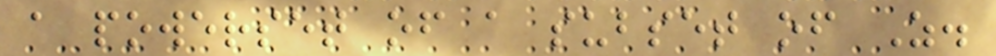a powerset of a subset of Z.
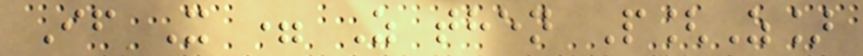If X = Z then P[Z]
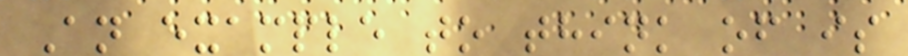An example to think of is
